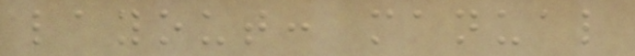layout: manual
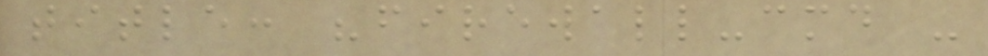title: "firewall-cmd -
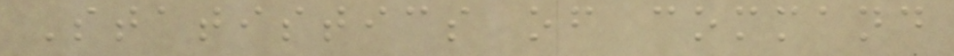Statistics of command
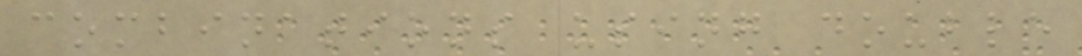combinations using double
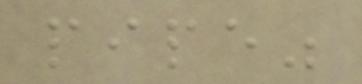pipe"
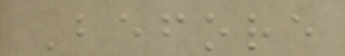Before
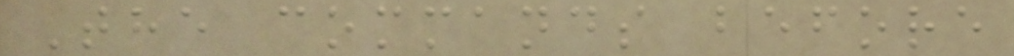The commands before
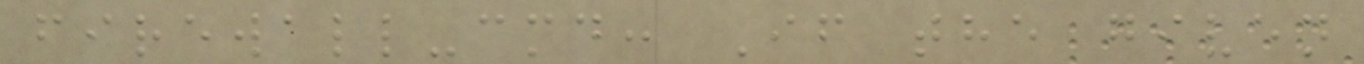firewall-cmd: If the given
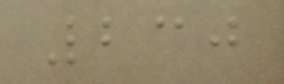230
